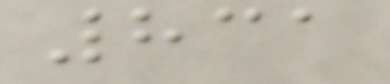831
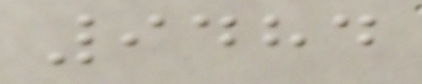9484
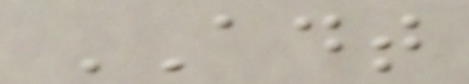ADT
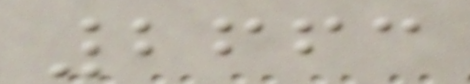2663
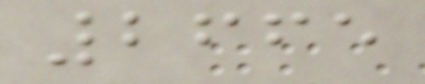2665
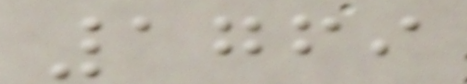1769
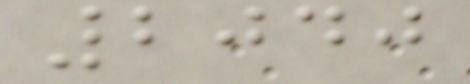2040
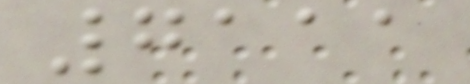7111
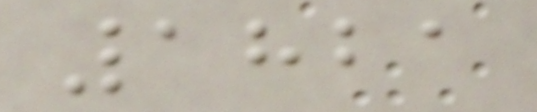1821
